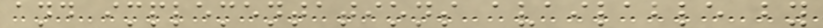and implementations available by
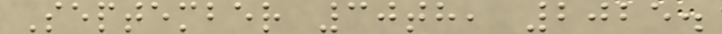September 30th, 2025.
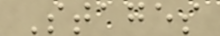Stages
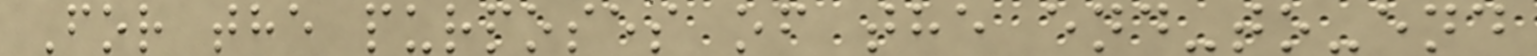For the purposes of the end-to-end
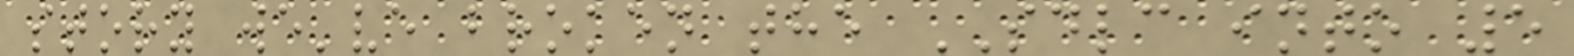story we've broken the SDLC into 5
